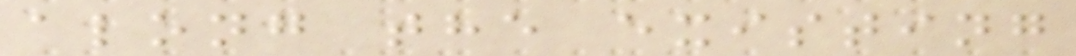along the existing
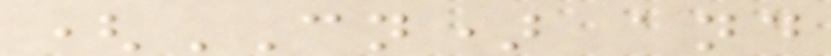(CN) and
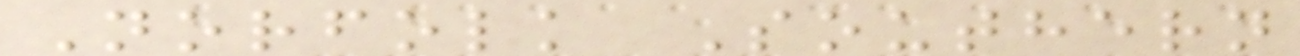Norfolk Southern
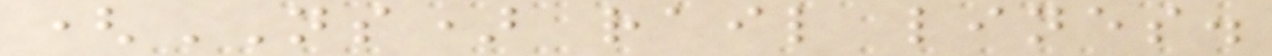(NS) rail lines.
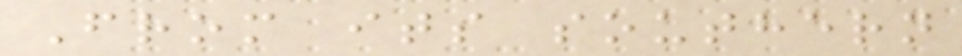From its southern
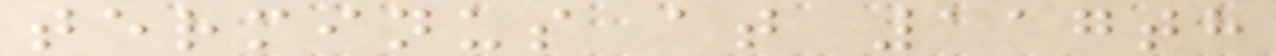terminus at 117th
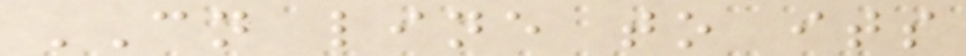CN line to its
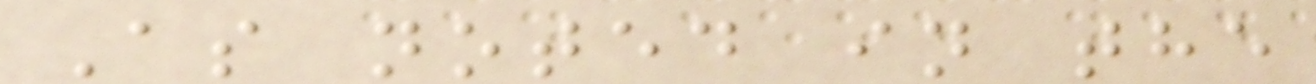As noted in the
